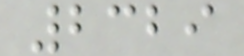2329
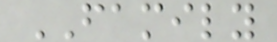FAMILY
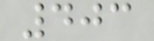403
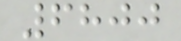6800
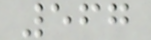567
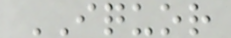IQUOR
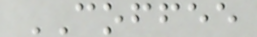COFFEE
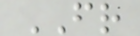FR
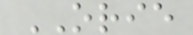ORIE
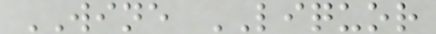WINE LIQUOR
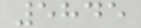5845
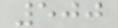500
